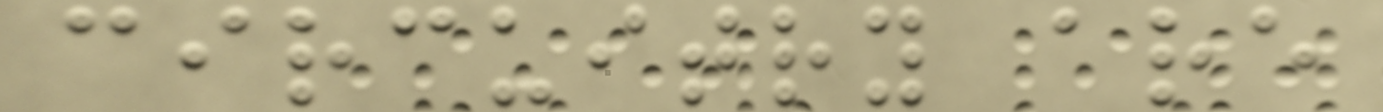circuitry are
